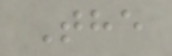The
